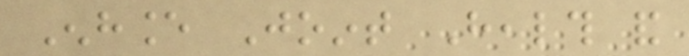Enhance Joint Health and
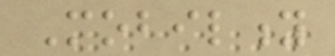Mobility
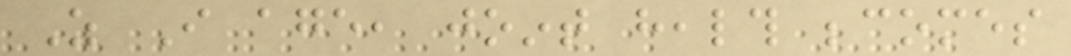As I age, joint health becomes
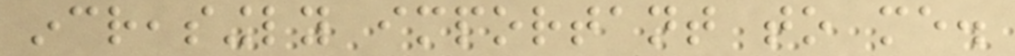increasingly important to me.
